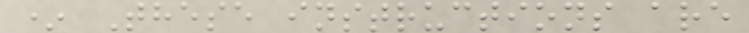* These instructions are
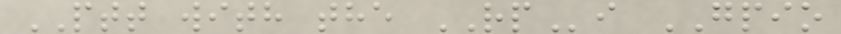PTT with the RPi GPIO
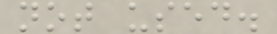not used.
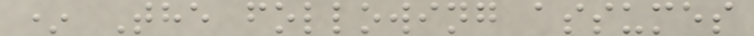* The following assumes
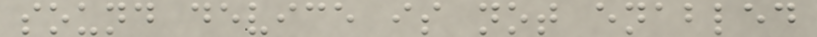sound device is not enabled
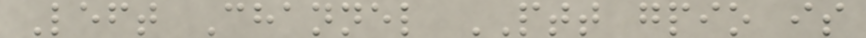Left Channel PTT gpio is
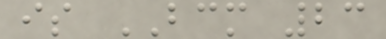is BCM 23
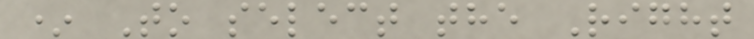* To select the Right
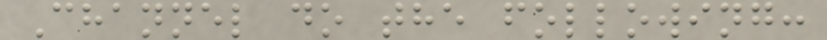Channel do the following:
